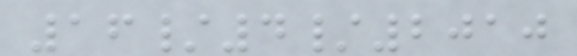16/4/2010
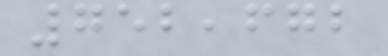752,672
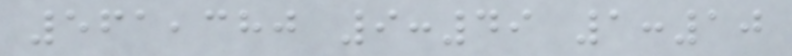561,380 9:49 1:10
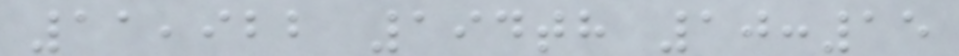11,922 194th 10:15
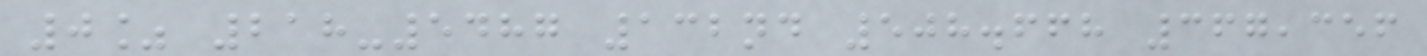0% 218-5487 132nd 508.668 367,356
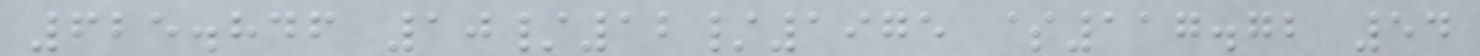625.846 10/12/1975 $117.72 54
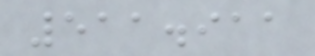511.911
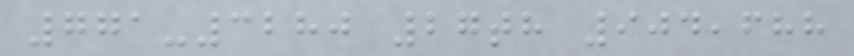771-3280 27th 904,688
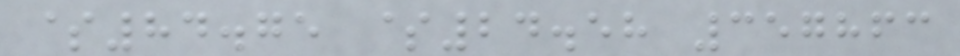$84.75 $24.58 357863
